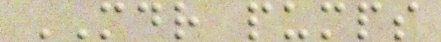MDR pumps
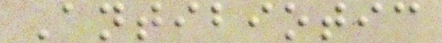Antibiotic
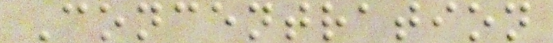Concentration
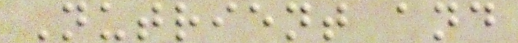Nutrient and
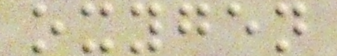oxygen
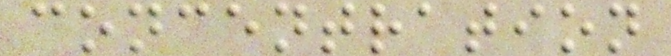concentration
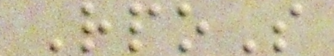RpoS
